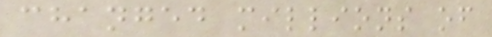changed millions of
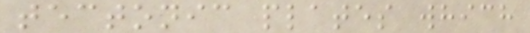tectonic plates which
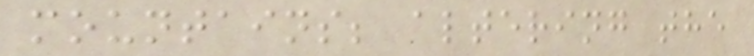mountains; altering the
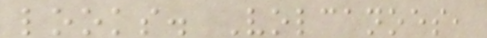looks. Volcanoes,
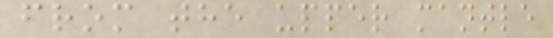from the upper mantle
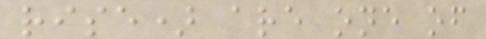rise) are one of
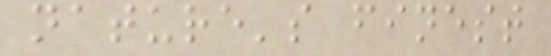nature's finest
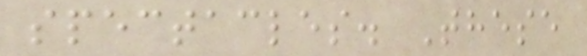spectacles. These
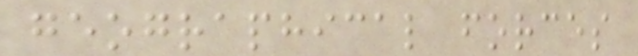geographical forces
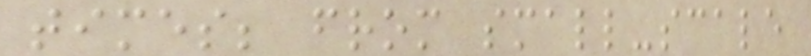times; from small-scale
